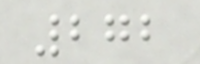272
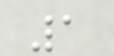1
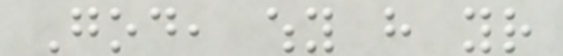God, why have your
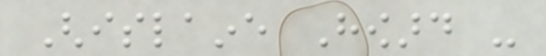Ghislaine Howard -
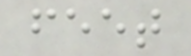feet
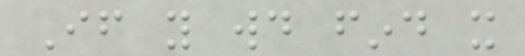If you would find it
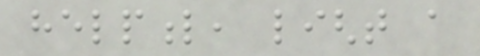helpful, light a
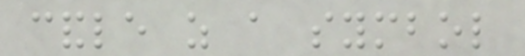candle as a symbol
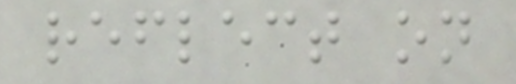reflect on
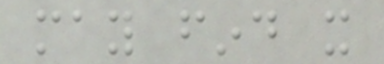may find it
